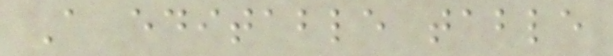A editable table
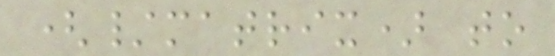(/matrix) to
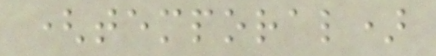(temporal)
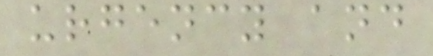urgency and
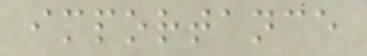importance
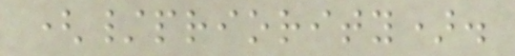(/priority).
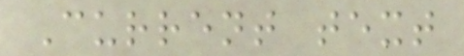Current text
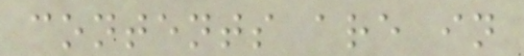contents are in
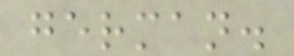german.
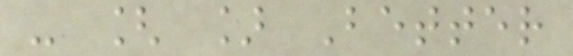- [ ] Better
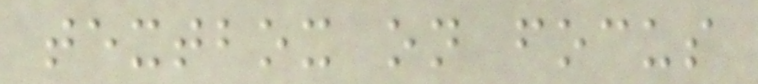textbox on focus
